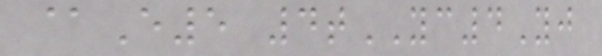@E5 4tYC4Yj
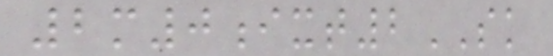2m0ixt2SK
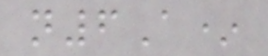n6A*
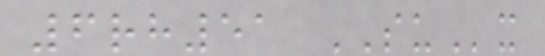6rh51 SUx
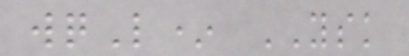wqL* YSK
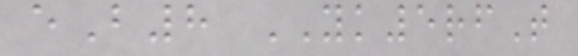eB8 YK5rfT
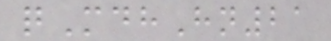qMdhHn21
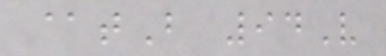@tB 94V
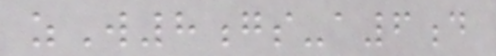zW8gs-a6d
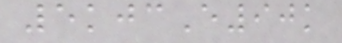5kjcE90k
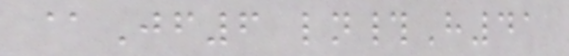@Jf6 ln#H41
